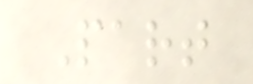Part
